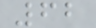62
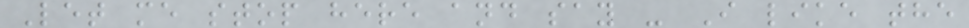Let me stop here and say - I like the
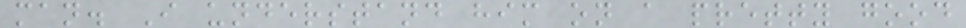man. I understand him on a pretty good
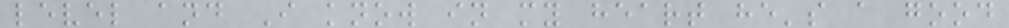level and I know in my heart he's a good
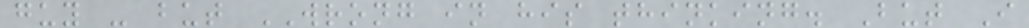guy - but WRONG in his thinking. But I
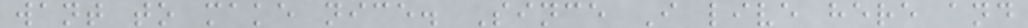want to make nice. Since I live here and
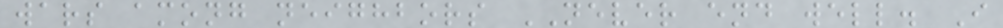wars among neighbors NEVER end well. I
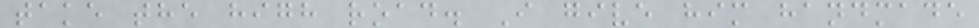take the high road. I give him handmade
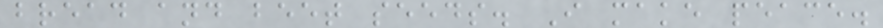bread and beet seeds. I make peace.
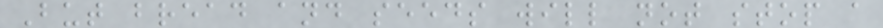But bread and seeds will not stop a
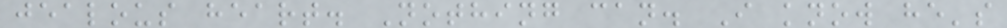jealous heart. Nothing can. I know he's
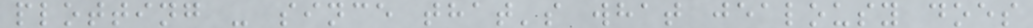plotting - since that's what jealousy does
